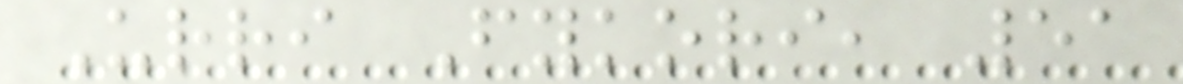Urri Fykori, 51
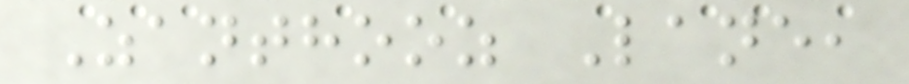Zanthooz Lane,
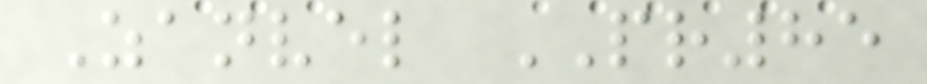Zanvel PR85
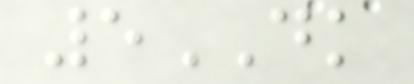5DK
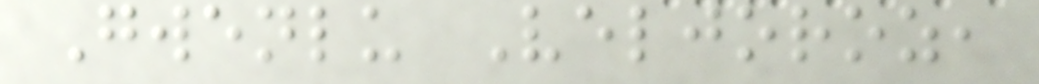Gwenlu Veljoroz,
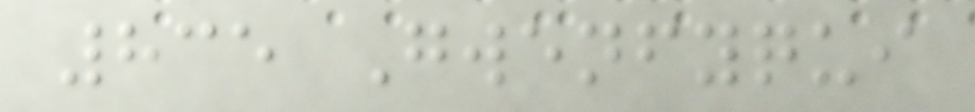835 Gwenfyqui
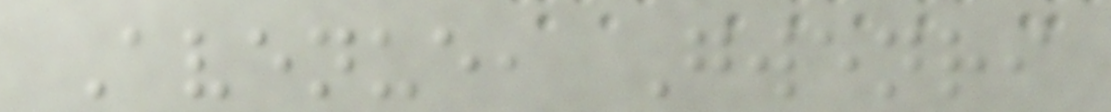Avenue, Gwenri
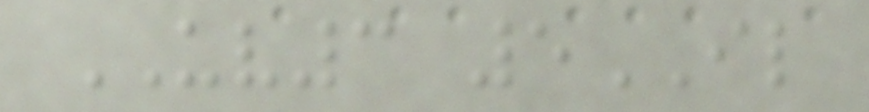UV3 5IL
